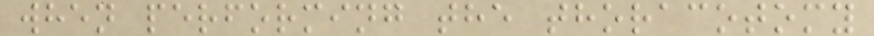when performing the thoracotomy
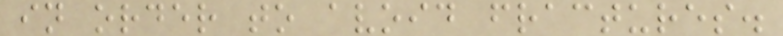in order to avoid fractures.
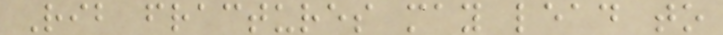Rib fractures may lead to
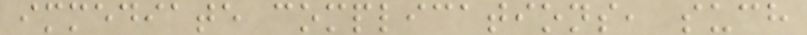immediate complications, such
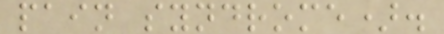pain syndrome).
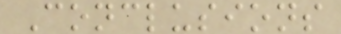Conclusions
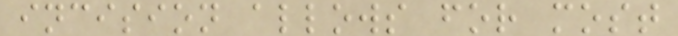incision allows for most
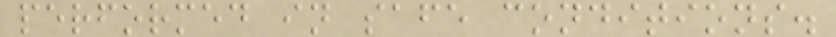performed in safe conditions.
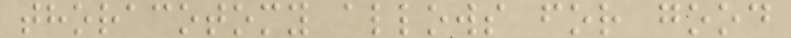thoracotomy allows for good
